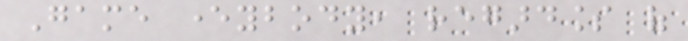Game everybody, regardless of
